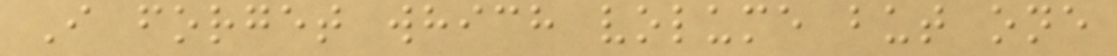I forget which volume but one
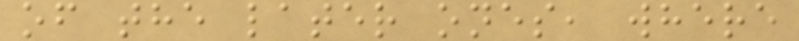of the later ones, where
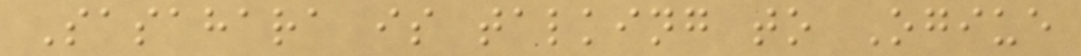Sasahara is talking to Ogiue
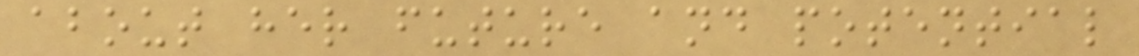about her future and potential
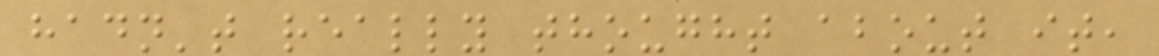hadn't really thought about it,
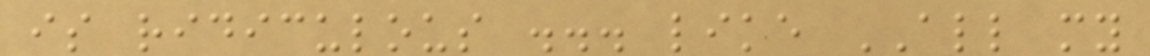is ridiculous ... like ALL my
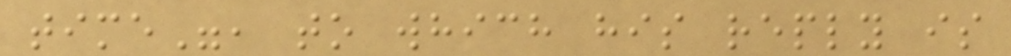time", to which his reply is
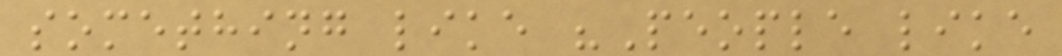something like "People like
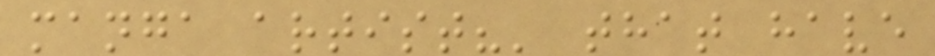manga artist?' that have
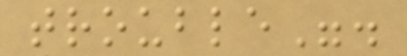trouble".
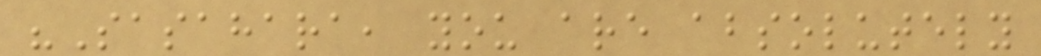"Sasahara, you are absolutely
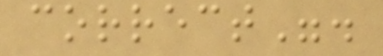correct".
